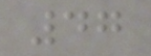47
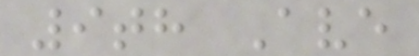9th Ave
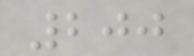200
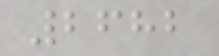2682
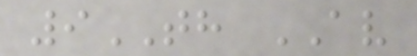9TH AV
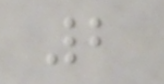2
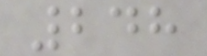248
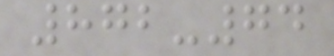872-74
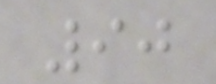90
